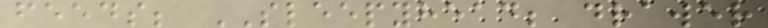feeds; SLEEPYHEAD; drawer
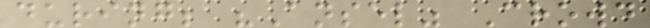during; "Ansel" Crowd
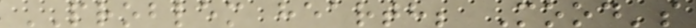PROBLEM hearth; Mood's
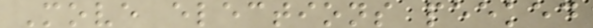Move elections peeked
